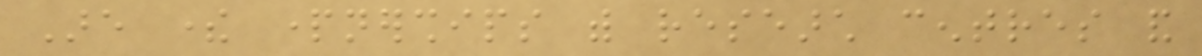Are there partnerships with research centres and
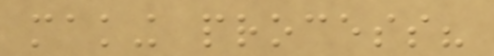making process?
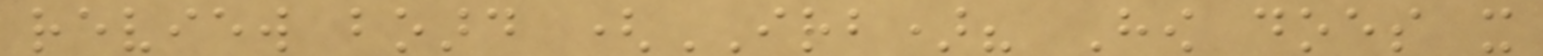review board (IRB)? How does it
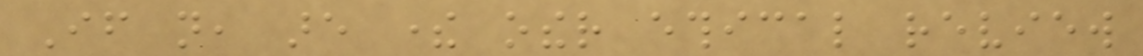If not, are there other ethical review
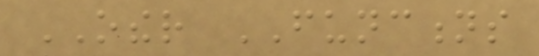OTHER FUNCTIONS
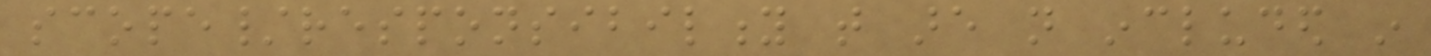scope/responsibility that are not included in
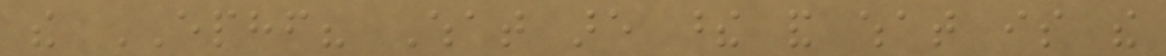the EPHF? What are these and what is the
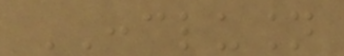CONCLUSION
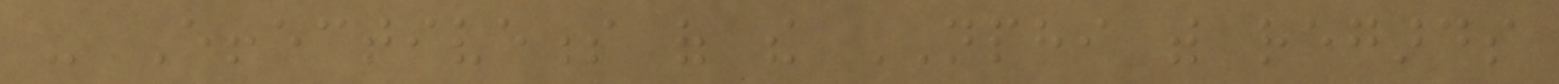- Effectiveness of the NPHI with regards
